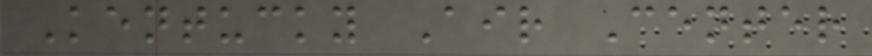Kentucky Air Center
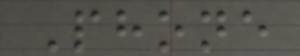Phone
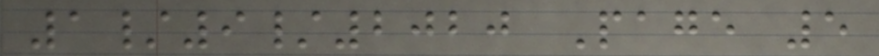1/9/2020 Page 5
